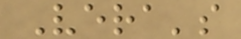Vera's
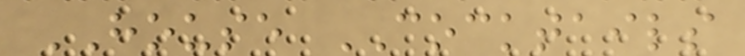HOUSE COCKTAILS
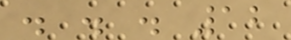. . . 12
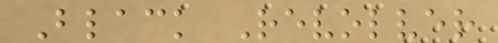Black Revolver
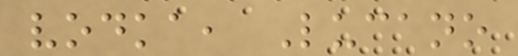vodka, Lucano
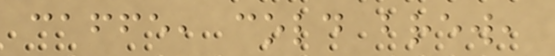caffe, cold brew,
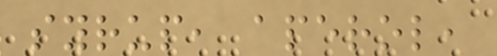syrup, aperol,
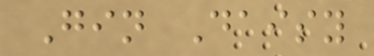Gin Daisy
